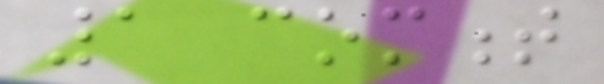1 comment
